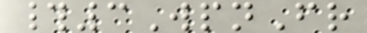#3WpnFr
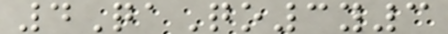4QaQo3y3
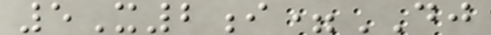5X2i=DJ
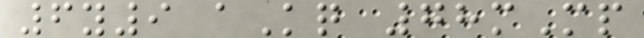6y9 aKq 78mMp
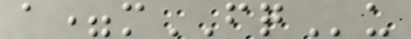a=mFQu
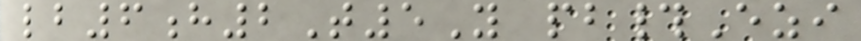lb6h2T5Y pb#Ezi
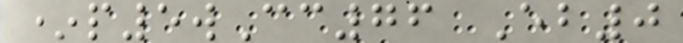*p5wCc76 Eb0
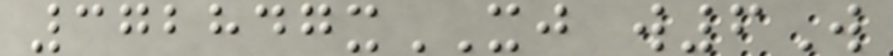372847xXJ w6W
